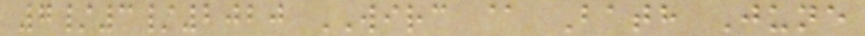7/3/2020 WIRC @ Bath June
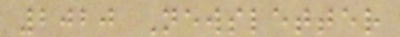2020 Newsletter
